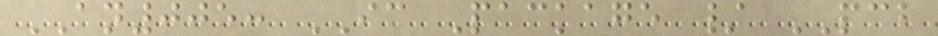AN005: IC Package / PCB
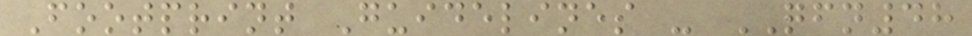Footprint Guidelines - QFN48
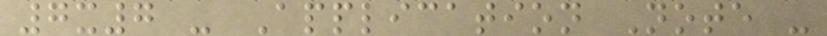7x7 - Application Note -
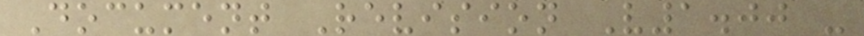Document Revision V1.00 -
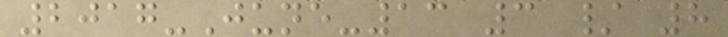2017-June-13 3 / 8
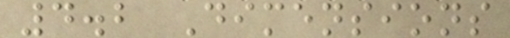4.2 Dimensions
